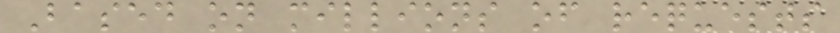Based on millions of requests
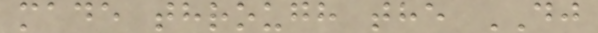made through the DJ
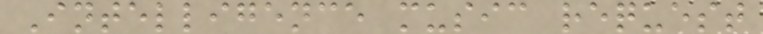Intelligence music request
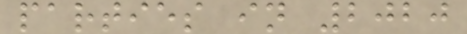parties in 2020
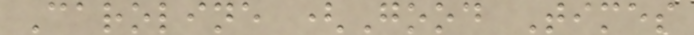Caroline (Good Times
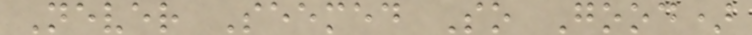Never Seemed So Good)
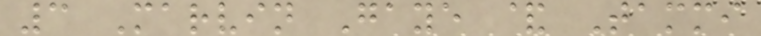3 Marvin Gaye & Tammi
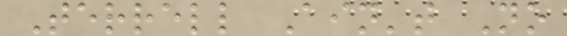Terrell Ain't No
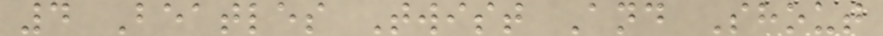4 Beatles Twist And Shout
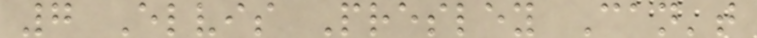7 Elvis Presley Can't
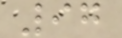97
